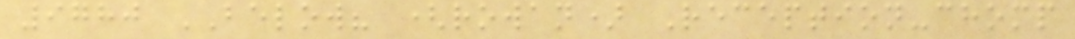9780 BELOW? (rowan) Reception-chomp
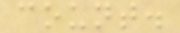count.
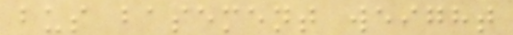bus basement weight
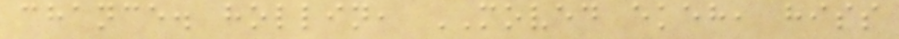chance. hollin, MOVED ekeh, hiss
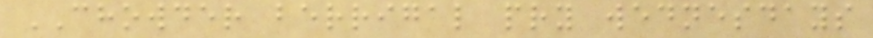CHOWDER berrigal pry wednesdays
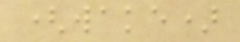(wake)
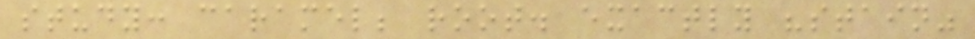study: caramel; root. exactly "stain"
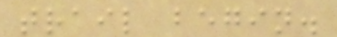trail begin.
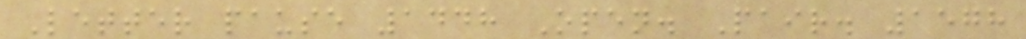Letter pause 1448 Open. Pair. 1578
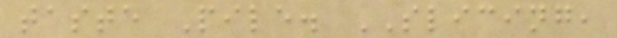taste Pile. SLICING,
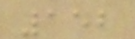152
